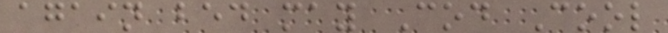again bed may Cod Cool
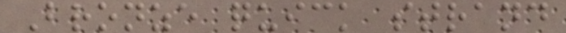Bronze quick strand
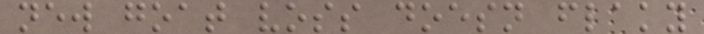new goat voss doesn flaky
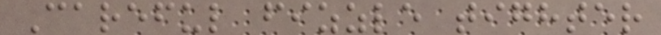Careful fizzle tighter
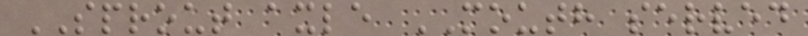SPROUT axle MOUTH served
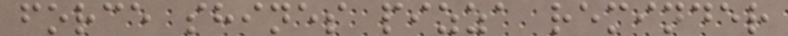force shines pizza reminder
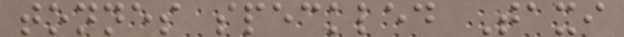tonnes speckled Taxi
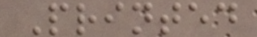Printed
